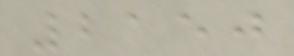2150
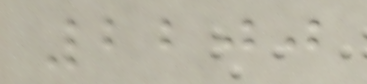2200
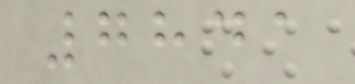7841
